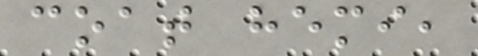coat hemi,
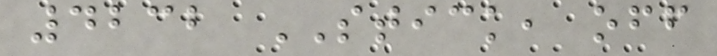4232 STICK, off
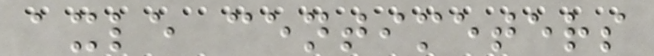axle centimeters
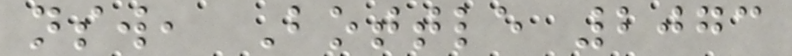nsw, Bottle 2073
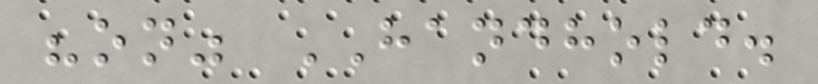"on" HANDHOLD.
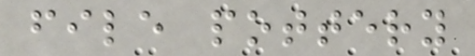file pottery
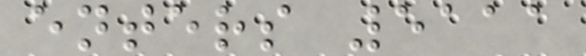enters 5111
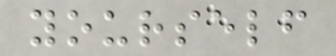yourself
